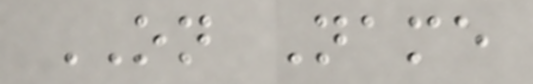ON Name
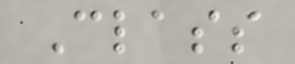Class
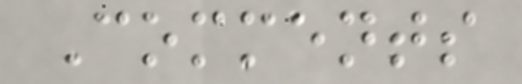Comments
